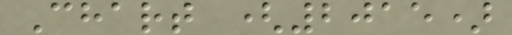Chart (2015)
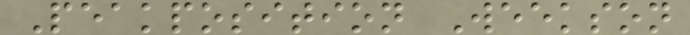Peakposition Weekson
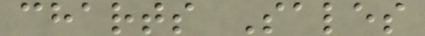charts Sales
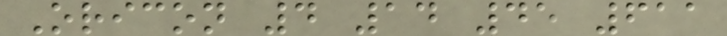Oricon 4 14 45 611
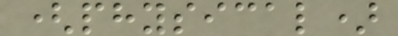(physical)
